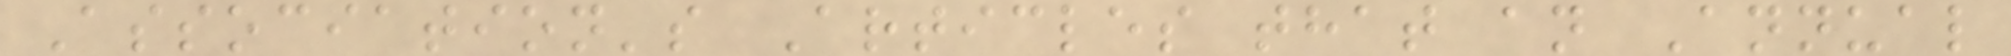Association's Articles that an Annual
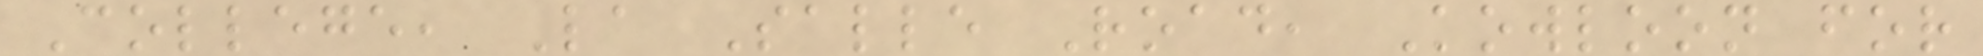College, La Salle Road, Kowloon for
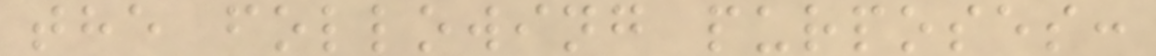the following purposes:
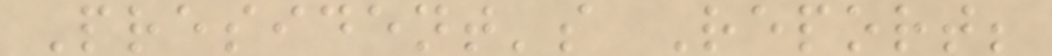President's Report;
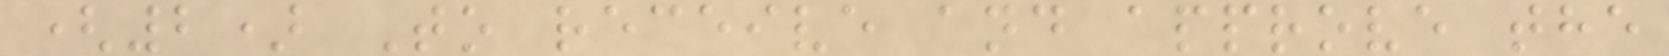(2) To receive and approve the
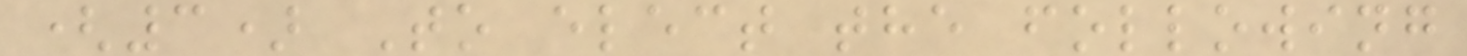(3) To elect the following
